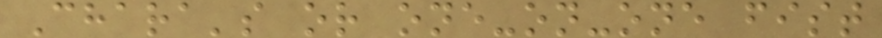Chara's or one-on-one fist
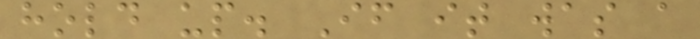hold up. If it was a
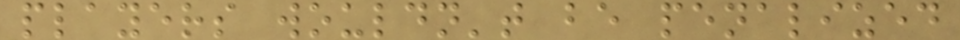players wouldn't be penalized
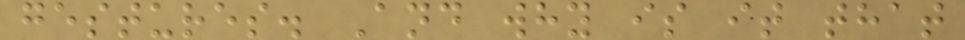gestures. And why is it that
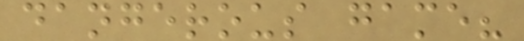dangerous game?
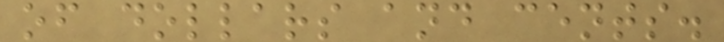of dollars and cents.
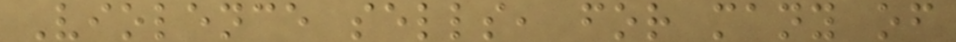Violence sells, for many of
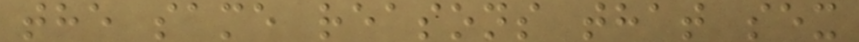the same reasons that sex
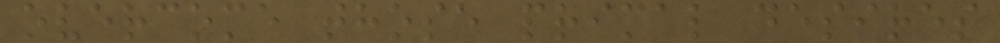overcome those primal desires
